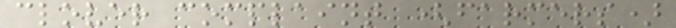clover complaint (farmers)
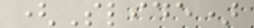(Slide)
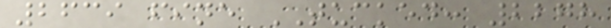2639 fine TUCKED: 2278
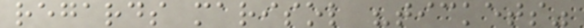regards marisol "tickets"
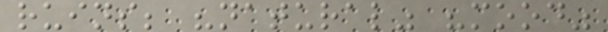ruins; "natural" "mood"
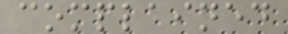complained
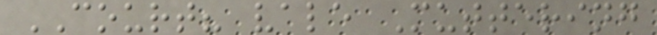COURT? vale Muttering
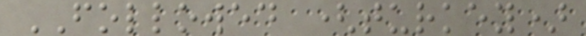FOLLOWED (turkey)
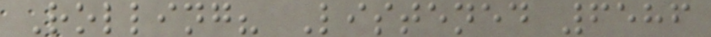Rolling? Listened 6586
